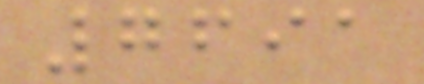7691
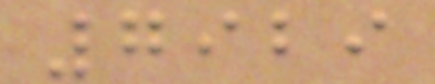7929
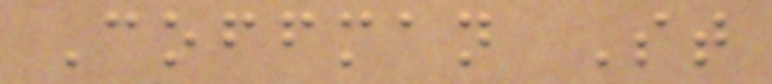Coffman St
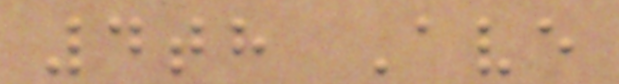4th Ave
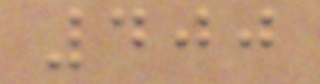400
